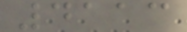4113
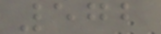572
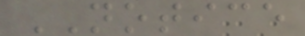NOTICE
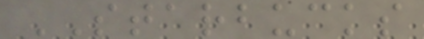STARBUCKS
